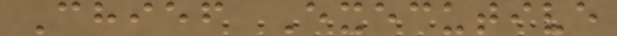Chief Executive
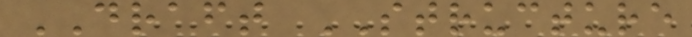DRAFT STRUCTURE
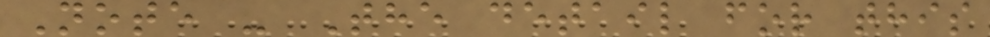Note - The detail for this
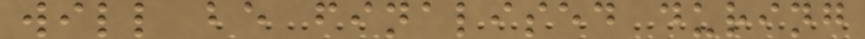will be finalised during
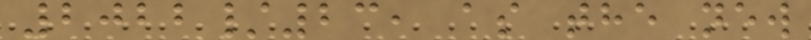2022/23, as the new
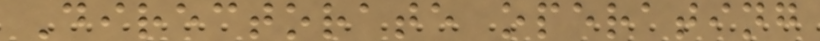Directorate operating
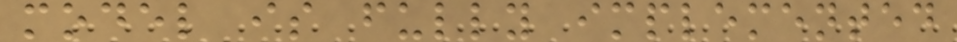model is fully implemented
